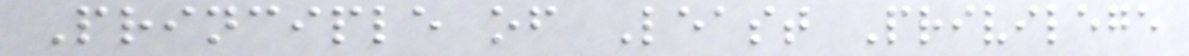Principle of Least Privilege
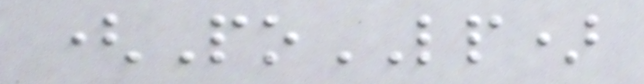(PoLP)
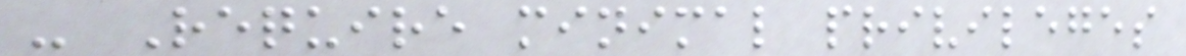- Require minimal privileges
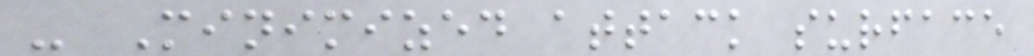- Minimized attack surface
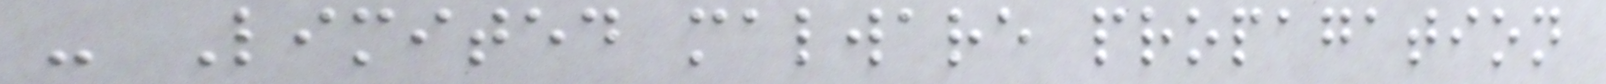- Limited malware propagation
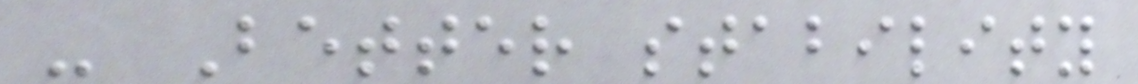- Better stability
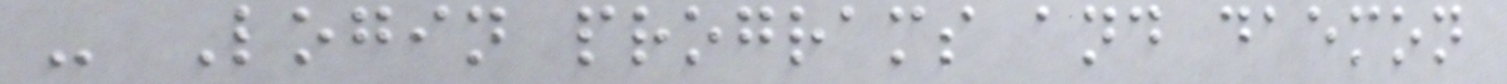- Login programs and daemon
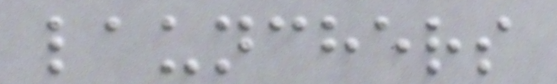launchers
